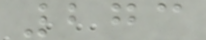273
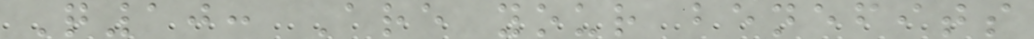Q10: Are your benefits
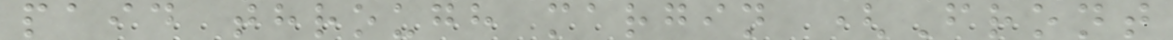paid through margin (Front
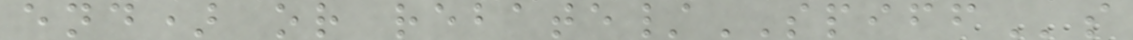end) or rebate/SPIFFs
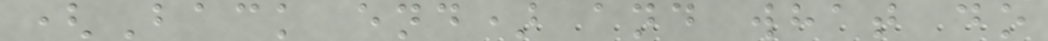(Back end) and what do
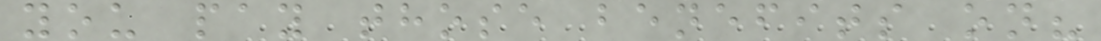you pay those benefits on?
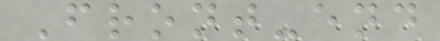Front-end
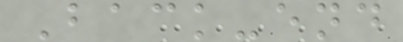Back-end
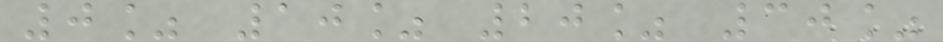0% 10% 20% 30%
